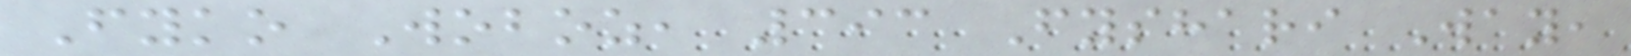Fyko Woboz, 393 Fyshari Way,
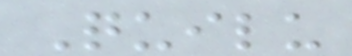Quilu
